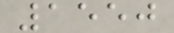1550
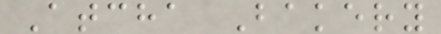Atcha Bakery
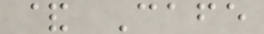& Cafe
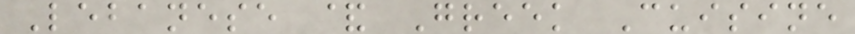Lebanese & Greek Cuisine
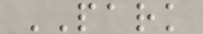PARK
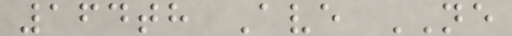164th Ave NE
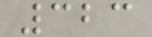323
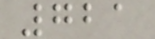721
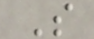S
